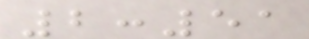2:51
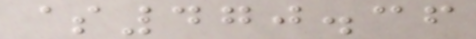$470.36
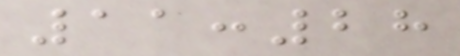11:28
